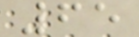65
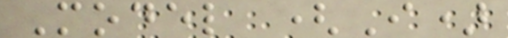Model (I)
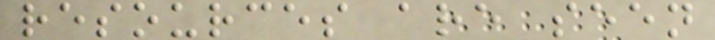resources are seen
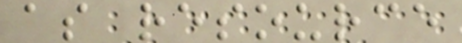as resource
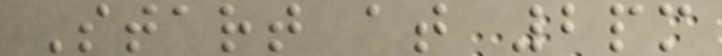Start at 2pm
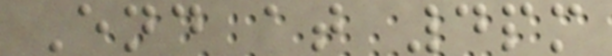End at 4pm
